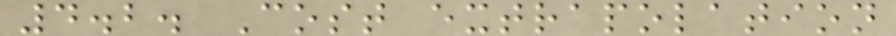4.2. Cost extrapolation
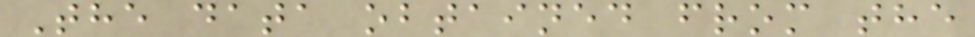The data obtained from the
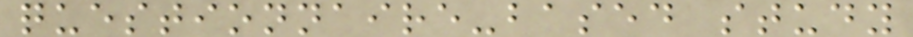questionnaire-based study
